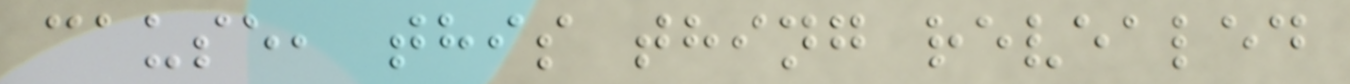cause, this thing revealed
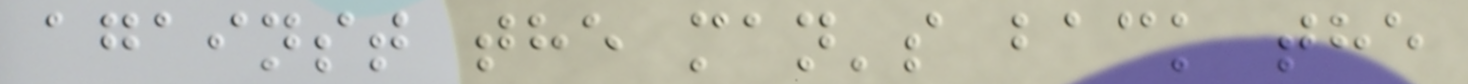against the man's back the
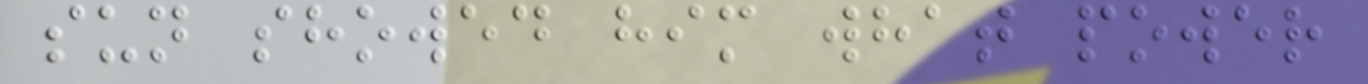sun showed him what power
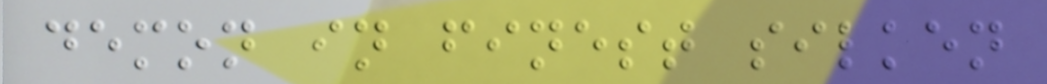demon in finest silken
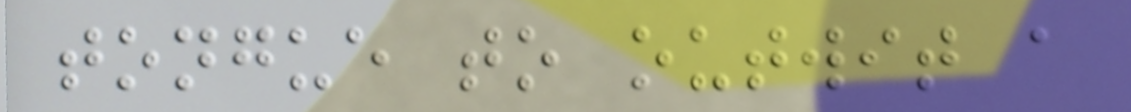tongue to outwit a
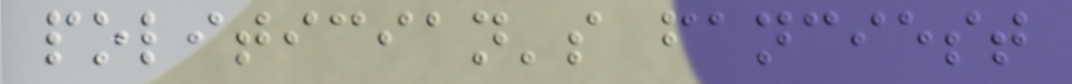politician's fanciest
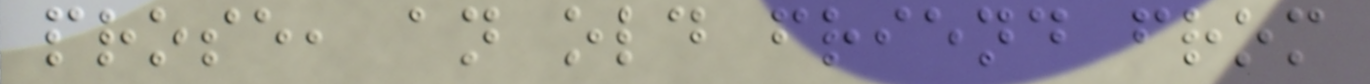prose, an old friend from
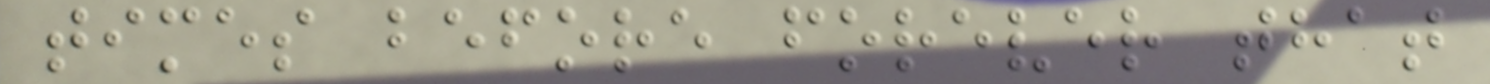times before forever that
